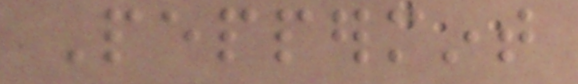Peppermint
